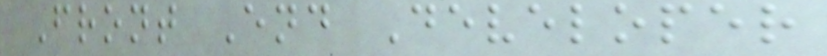Front End Developer
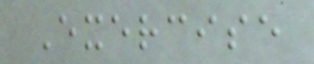Exercise
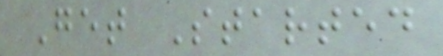Get Started
